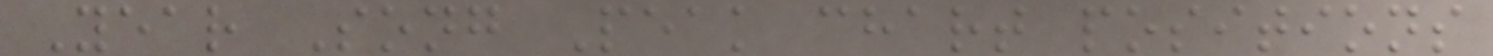Year Song Peak chart positions
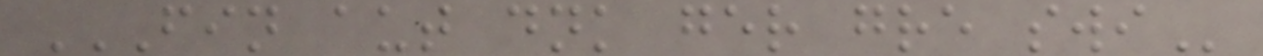FIN AUT DNK GER GRE SWI
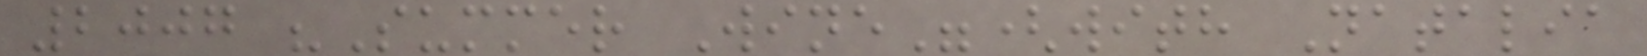2007 "Summer Wine"(with Natalia
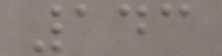143
